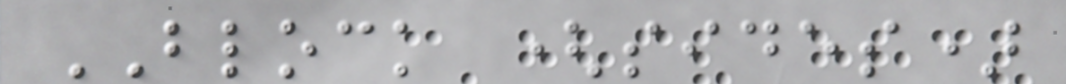BLOCK (sides)
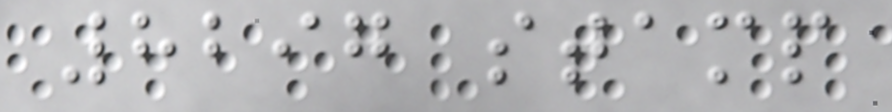8297 stamp
